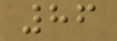86
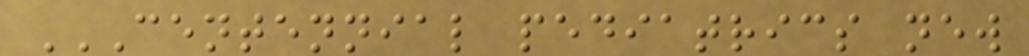CENTENNIAL PEDIATRICS NEW
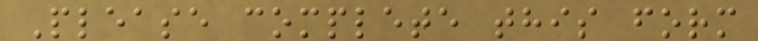Please complete this form
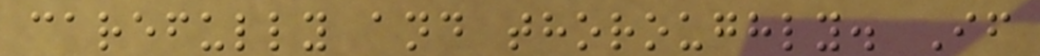carefully and thoroughly. If
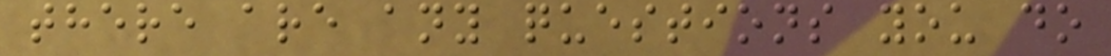there are any questions you do
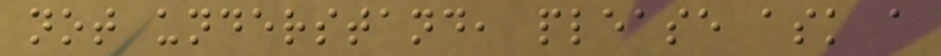not understand, please ask a
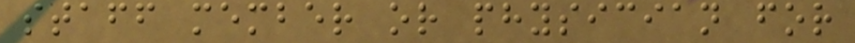staff member or physician for
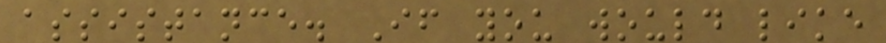assistance. If you would like
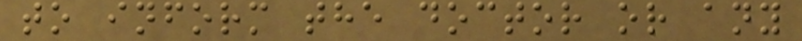to inform the doctor or any
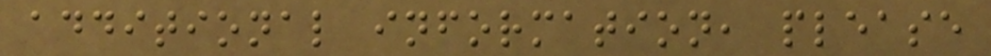additional information, please
